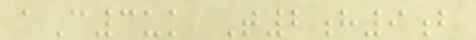aC3uk T2h9b
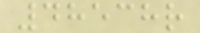48538r
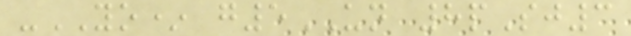-YO* g5UN 8pSj3
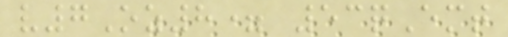v7Oz8= 53qEmt
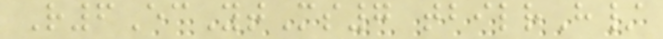R6EcYtMs7 tbilrH/
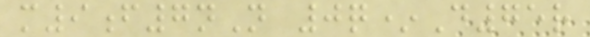m9f7nN 0q*D75r
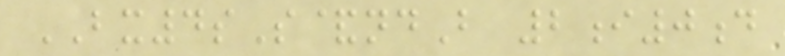BX4sS&ndB 2i0d
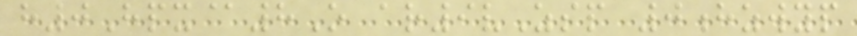h0Hpx@8O ar9vZsp 0hzwyp
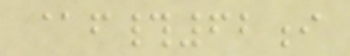@f#62i
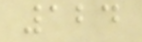124
